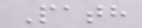Path
